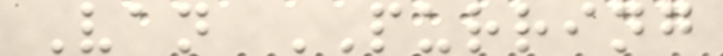Van PURRING
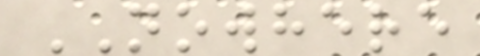NOWHERE
